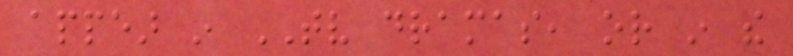appear in TV dramas, or in the
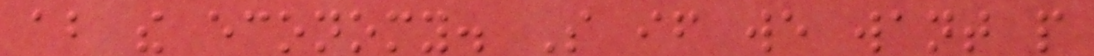about the economy. So if we want people
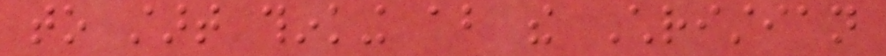to start thinking about the Christian
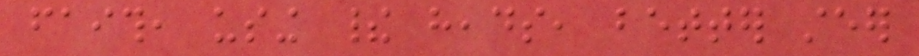faith, using their heads, better steer
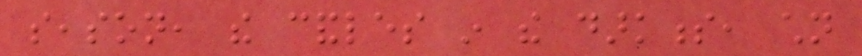season, the candles in the darkness, children
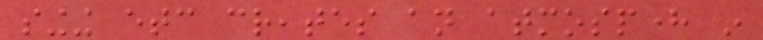singing etc creates an atmosphere in
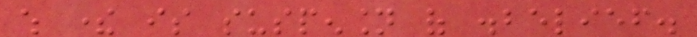which there is suspension of disbelief.
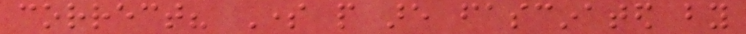correct? Some people are fascinated by
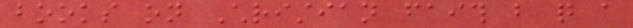books on Christian faith but quite a
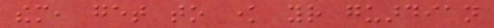them, get to know your guardian
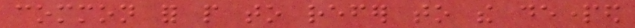common for people to refer to the departed
